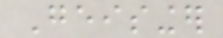Geisinger
